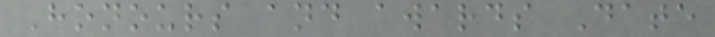Honours and awards Date
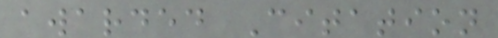awarded Citation
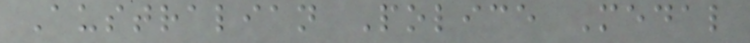Australian Police Medal
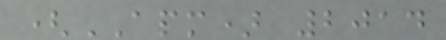(APM) 2014
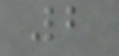2
